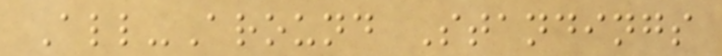All-Around Standings
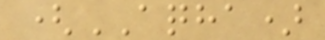(AQHA)
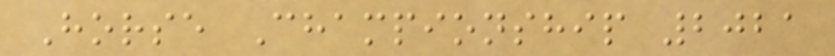Horse Championship 2021
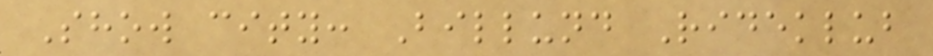Show city: Billund Rideklub
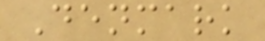Denmark
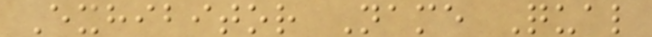Exhibitor Name Qual
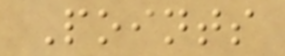Points
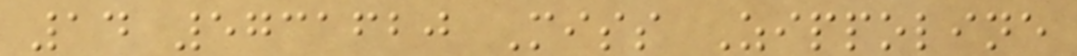14 5731620 Miss Zippoline
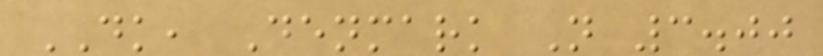DK, Denmark N 3.00
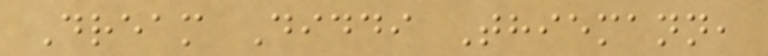Dream Diddi Thiemann,
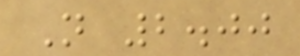N 2.00
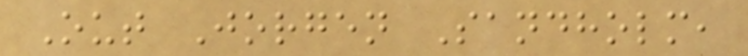Out Jorgen Sandholm,
